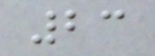23
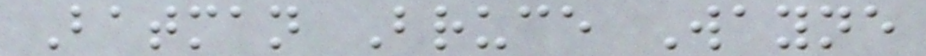Batman Bruce Wayne
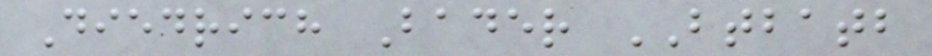Diedrich Bader BTBATB
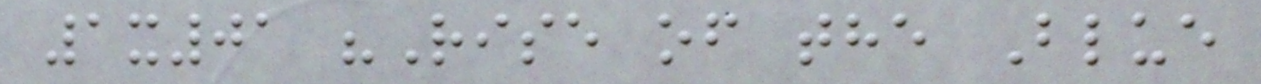1x01 "Rise of the Blue
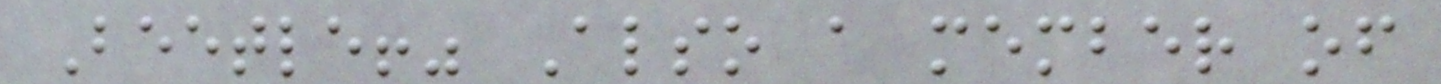Beetle!" Also a member of
